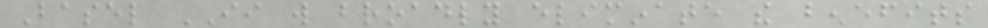Basel II will broadly eliminate the benefits
